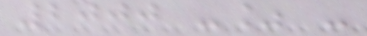2000 -% -
